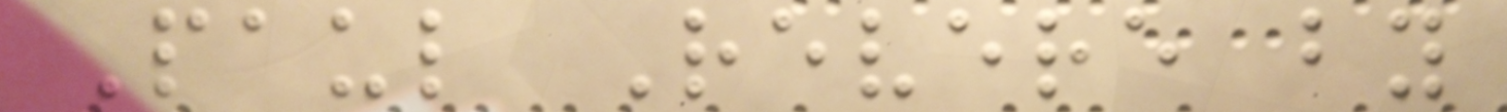Paul Revere by
